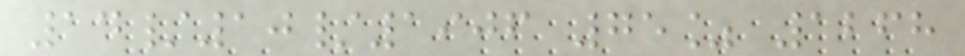14/10/1906 75% 1268
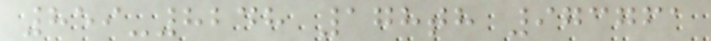859-8248 178th 973761
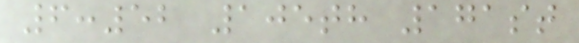6:52 105th 171st
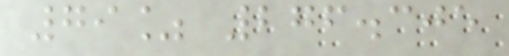79% 276.305
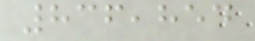836,854
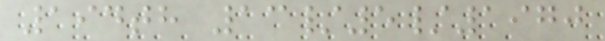194th 13/5/1970
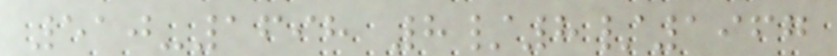510-1698 8/8/1967
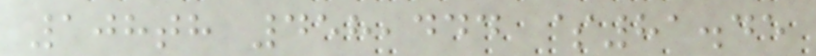108th 458,444 $81.45
